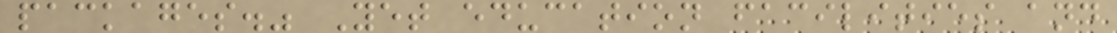packages." Yet education facilities and
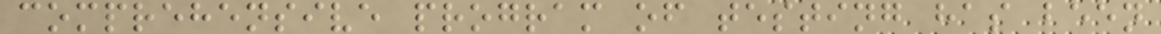comprehensive program of testing has been
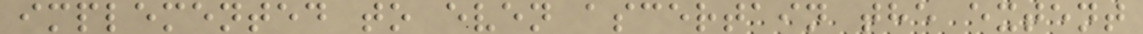implemented to even ascertain the extent
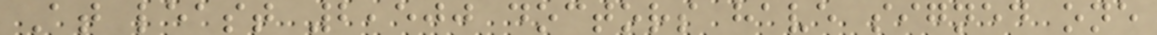At least 2,500 doctors have signed one
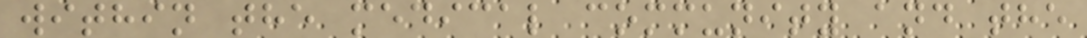within the medical community and the
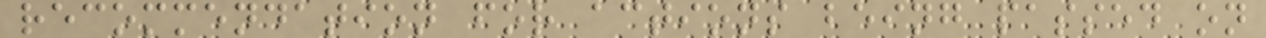recommendation for actions being passed on
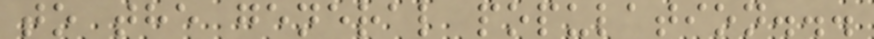to the general population...
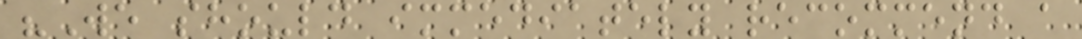"We should immediately recommend a
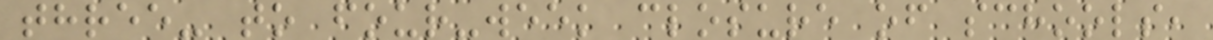three- to four-week closure of schools,
